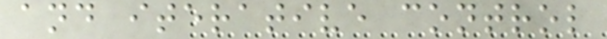and iterative control
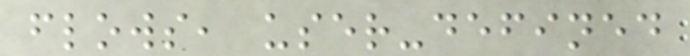flows, user-defined
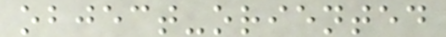object-oriented
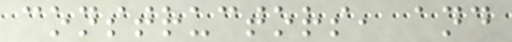constructors, and
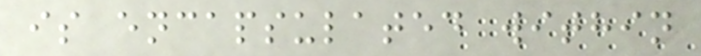is encapsulated within
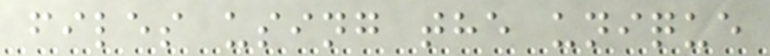files using the unique
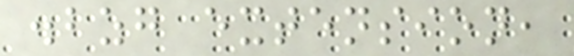.bzg extension,
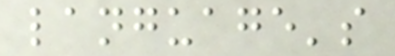language's
